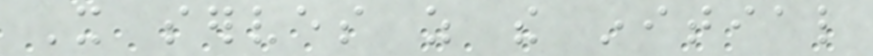It serves as the initial
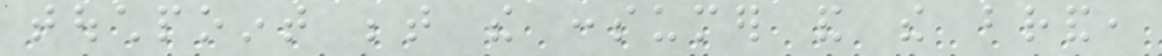touchpoint between the consumer and the brand,
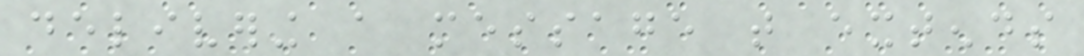delivering a message that extends
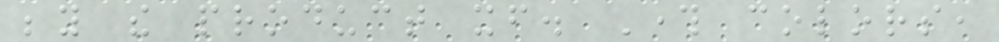beyond the product itself. Through colors,
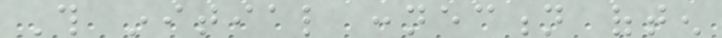This initial connection often
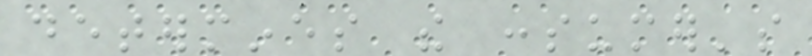determines the consumer's
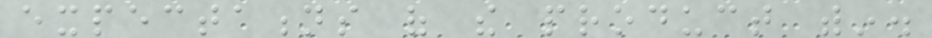expectations of the product within.
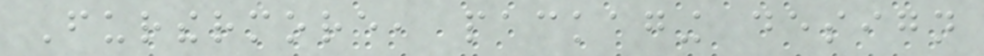Furthermore, packaging design
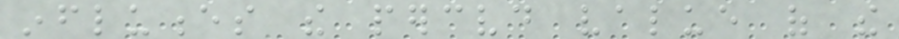influences the perceived value of the
